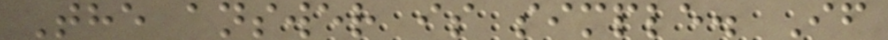The answer is simple. If
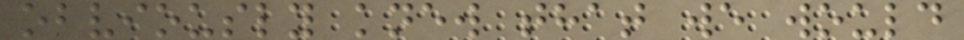obviously knew that we would
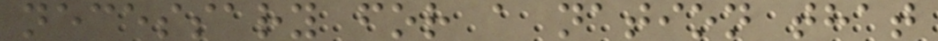necessary for a nation that
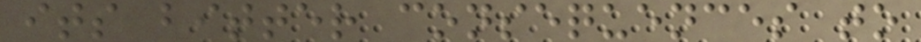its bitter consequences to
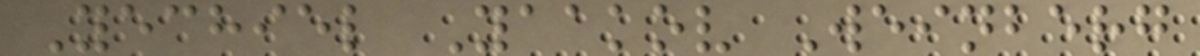Yechiel Yaakov Weinberg
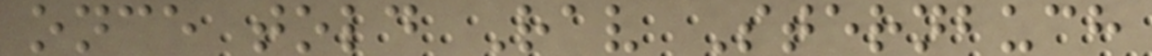once told Rav Sternbuch
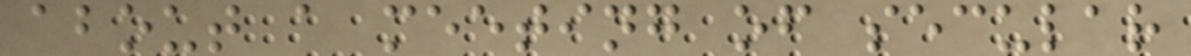about a meeting of secular
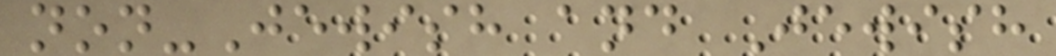non-Jewish and Jewish
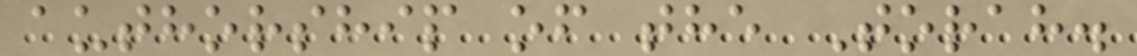authorship of the Torah.
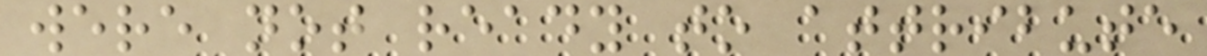were not ready to attribute
